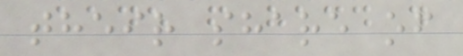their share of
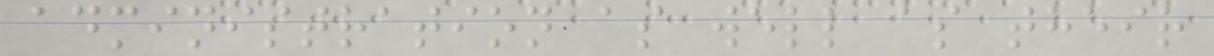administration as well as their
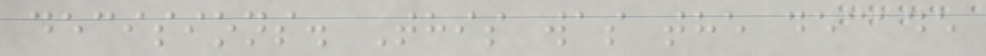decisions. This was the decade
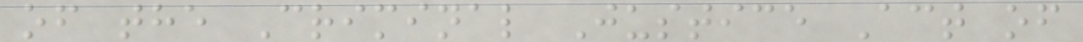of the Criminal Justice Act of
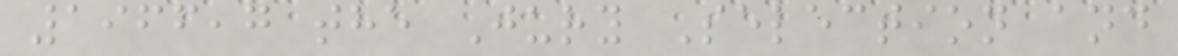1966,7 the Jury Selection and
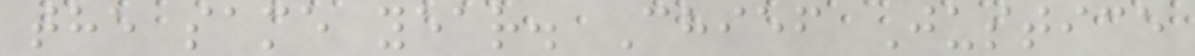the same year. Chief Justice
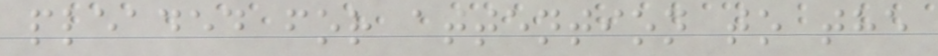pleaded for attention to the
